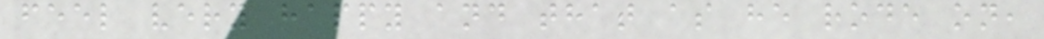feel very happy and that as he rode on,
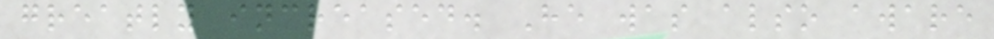greatly increased. He was also aware
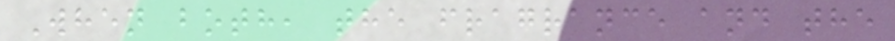When both, the fragrance and the
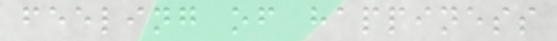feeling of happiness
